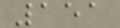151
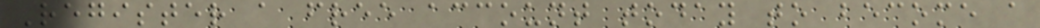Register a free account today to become a
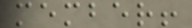member!
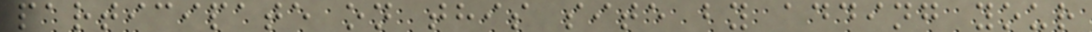participate on this site by adding your
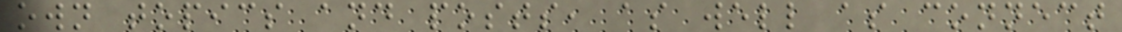own topics and posts, as well as connect
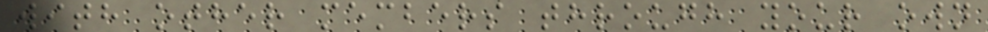with other members through your own
